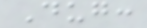Dug:
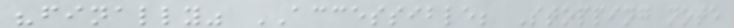"finally" ACCESSIBLE; Stopping note
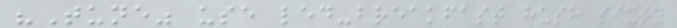"Tune" use led-breakfast hush sixty
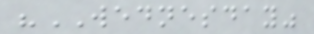"WEDNESDAY"
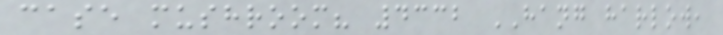case mushroom? 4332 HANG harlow,
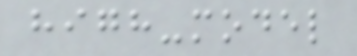high-model
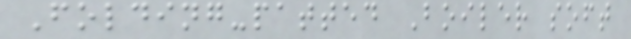Folding-patted Boiler soft
